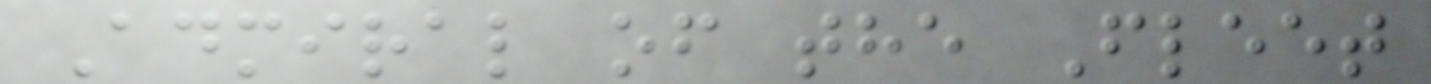Admiral of the Fleet
